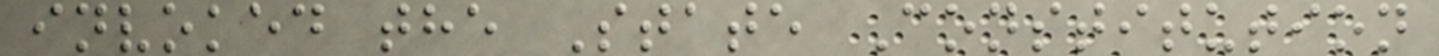invoked the State Constitution
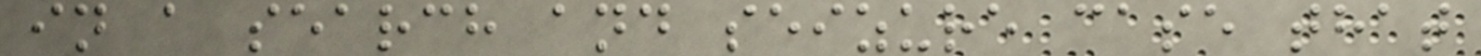in a search and seizure case that
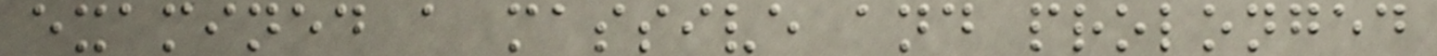examined a massive and prolonged
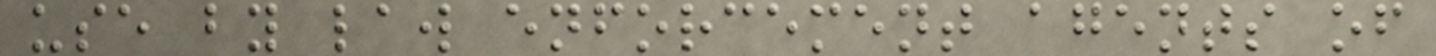use by law enforcement agents of
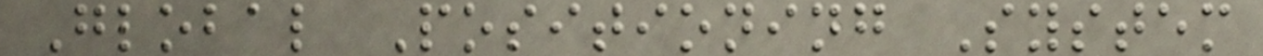Global Positioning System
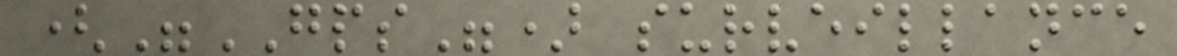("GPS") surveillance
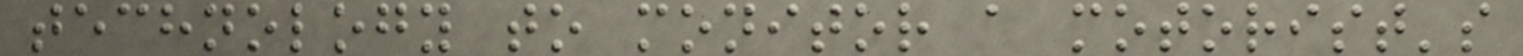technology to monitor a motorist's
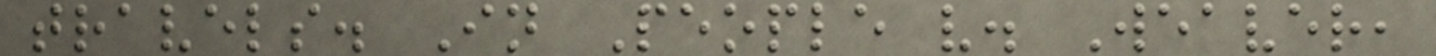travels. In People v. Weaver,
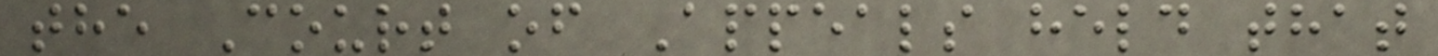the Court of Appeals held that
